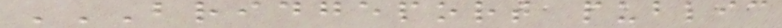BRIDGEPORT PUBLIC
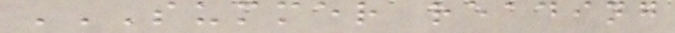SUMMER READING
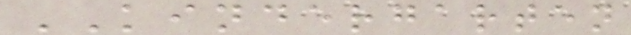KINDERGARTEN
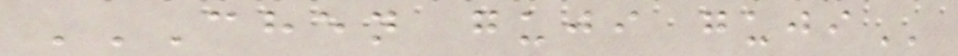CHEN GUJI GUJI
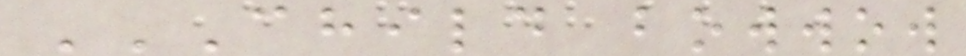CHILD BOWWOW
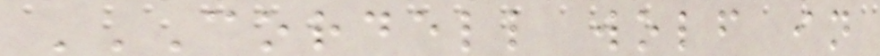CORDELL WOLF IN
